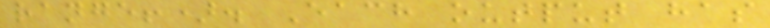range!). Each output has
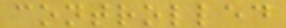controlled
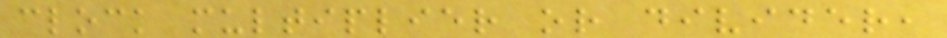clock multiplier or divider,
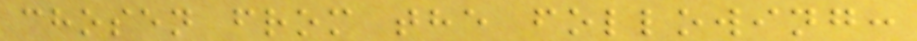chosen from the following:
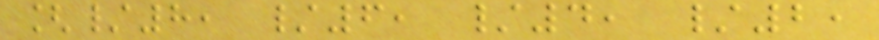[/8, /6, /4, /2,
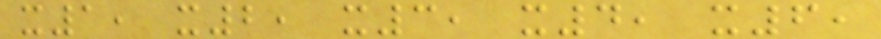x1, x2, x3, x4, x6,
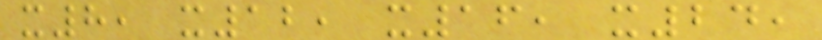x8, x12, x16, x24,
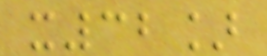x32]
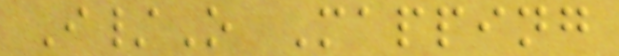I/O Mapping
